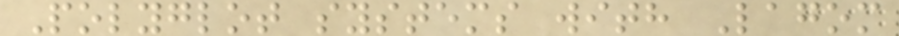Polyglot systems with Lagom
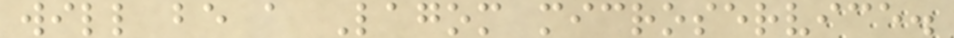will be a Lagom microservice.
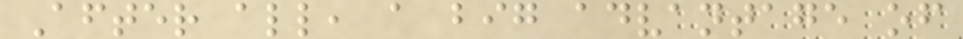After all, a big advantage of
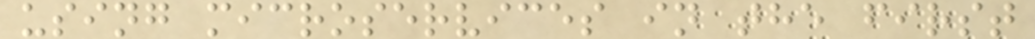using microservices in the first
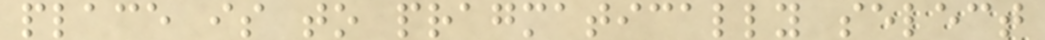place is to pragmatically select
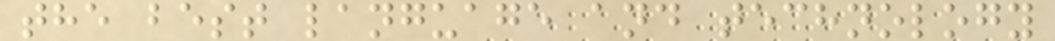the best language and technology
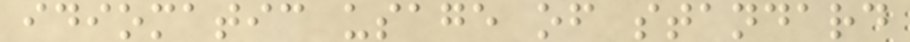idiomatic usage of standard
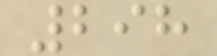298
